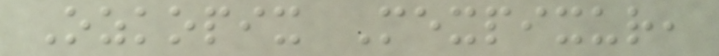Ozkopix Mexpixur,
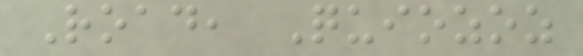Road, Quiozoz
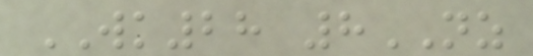WK28 8NZ
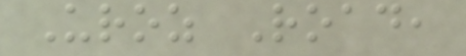Uroz Road,
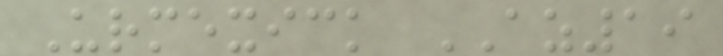Urmexick AZ19
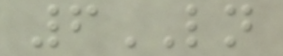6LN
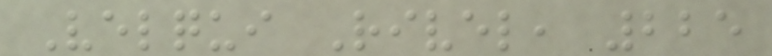Velqui Rivel, 225
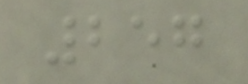257
